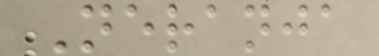Neranja
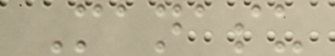Manasu
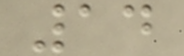14
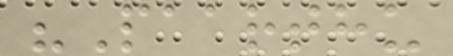"Paarthu
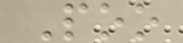Poo
